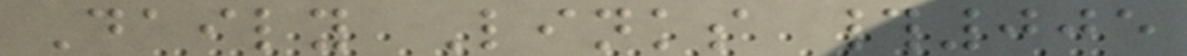Daily Links #005
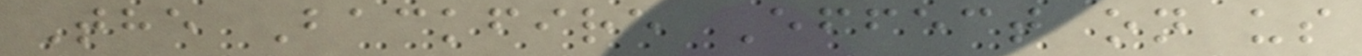The Backfire Effect on us
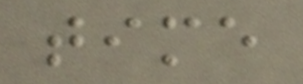time
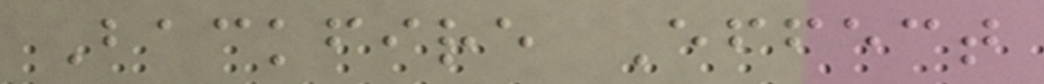Backfire Effect
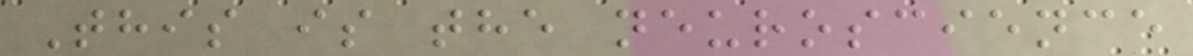This is the neuroscience
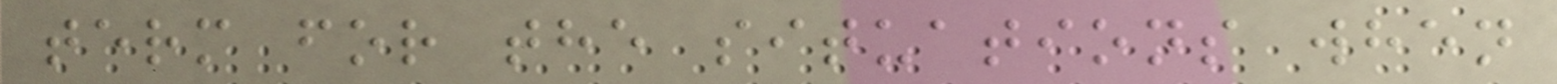term for the situations when
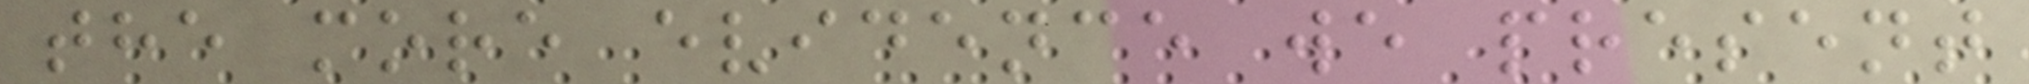the more evidence we present
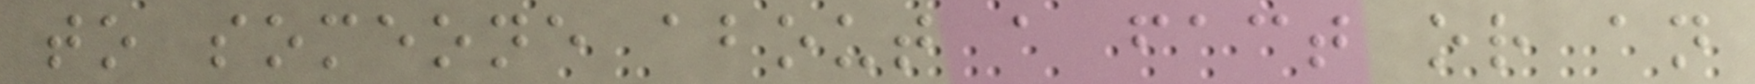to someone about a fact or an
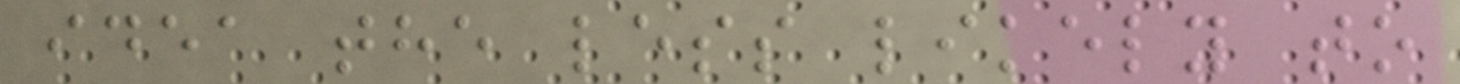idea the less likely to
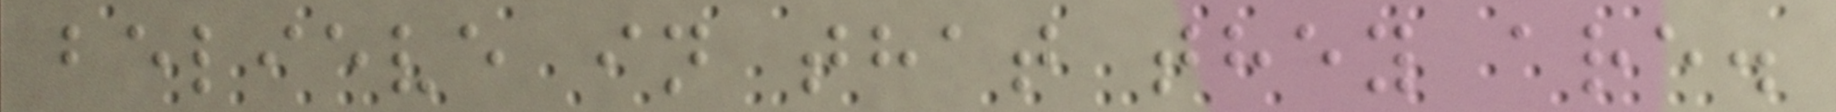believe in that they are.
